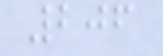206
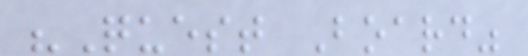"Quest Board"
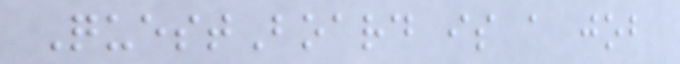QuestBoard is a job
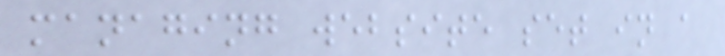managing website set in a
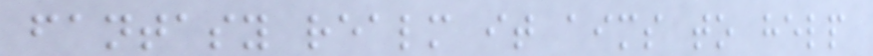fantasy realm it aims to help
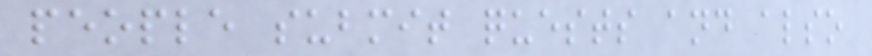people submit quests and also
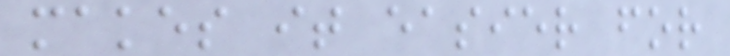makes it easier for
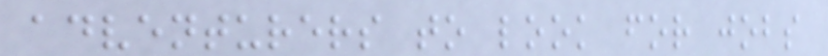adventurers to look for jobs
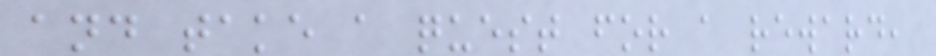and take a quest for a reward,
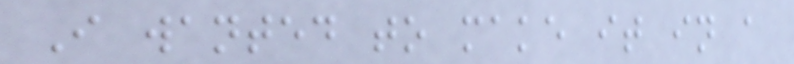I wanted to make it in a
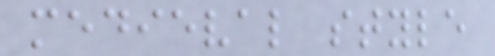medieval style
